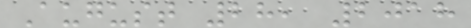August 28, 2018
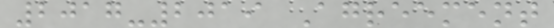2017-2019 Agreement
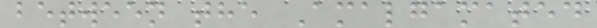between the Amalgamated
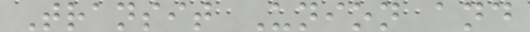Transit Union and
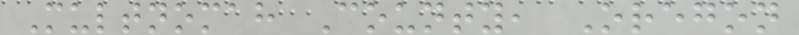Multnomah County, Oregon
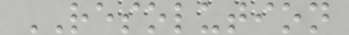RESOLUTION
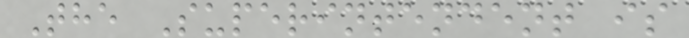The Superintendent is
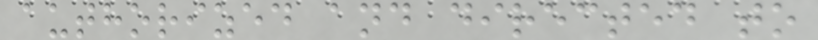authorized and directed to
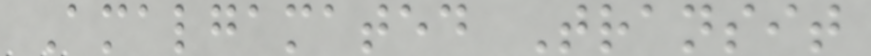Amalgamated Transit
